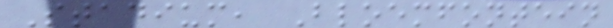Stadium, Bloemfontein
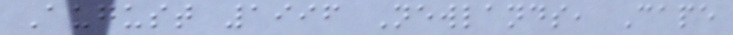August 1996 Newlands, Cape
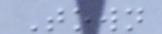Town
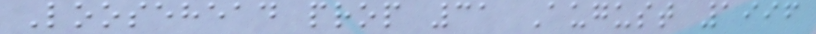Loosehead prop 31 August 1996
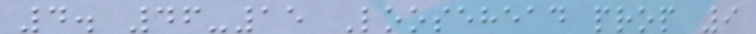4. 46-15 Loosehead prop 9
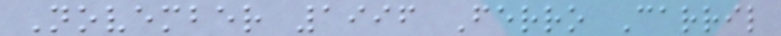November 1996 Ferro Carril
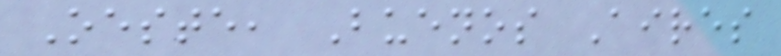Oeste, Buenos Aires
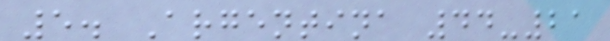5. Argentina 44-21
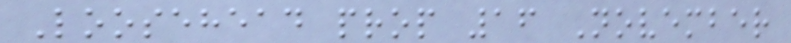Loosehead prop 16 November
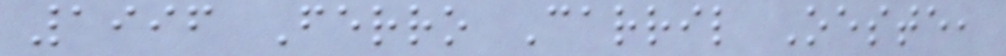1996 Ferro Carril Oeste,
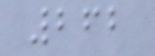262
